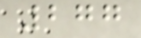277
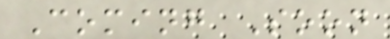Coming Soon
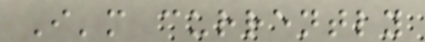I'm currently
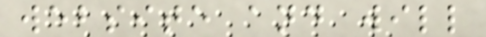website and will
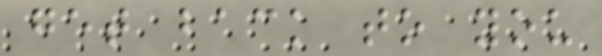get back to you
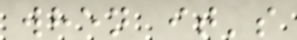when it's
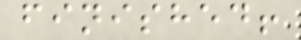finished!
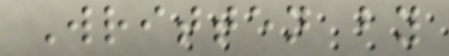Written by
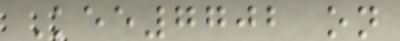Kee7702 on
